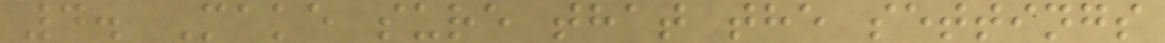4. Make sure that the settings
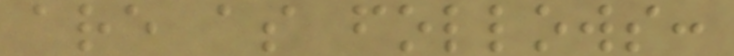are as follows:
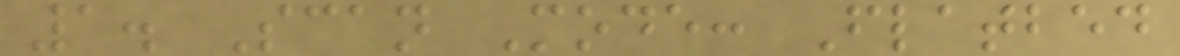1. Scan Mode: Flatbed
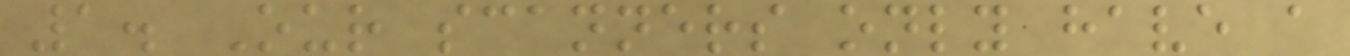1. Our scanners only have a
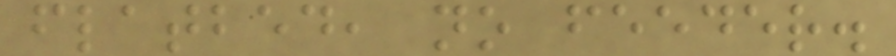flatbed, no feeder.
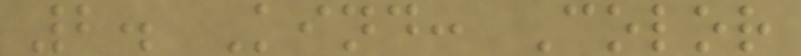2. Kind: Color
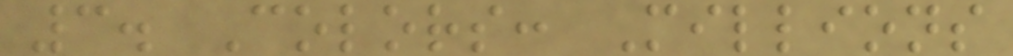3. Colors: Millions
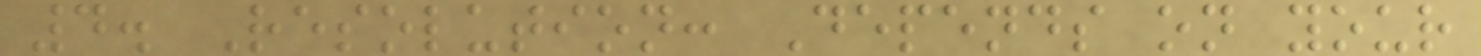4. Resolution: Depends on your
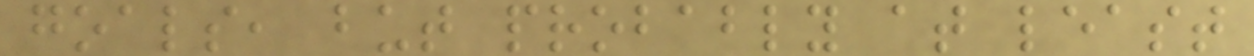goals, but probably at least
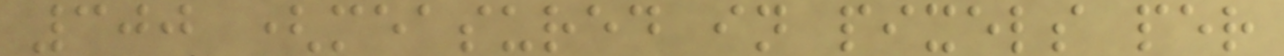300 (measured in pixels per
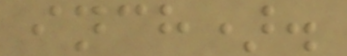inch).
